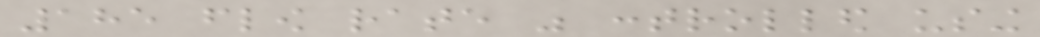185 flow rate was controlled using
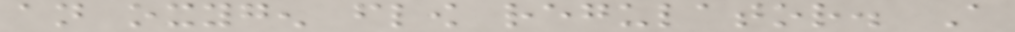an oxygen flow regulator. A
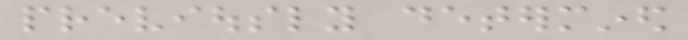previously determined
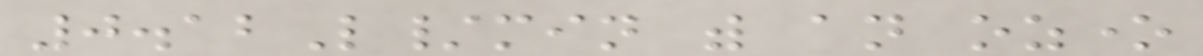0.12L/min with an ozone
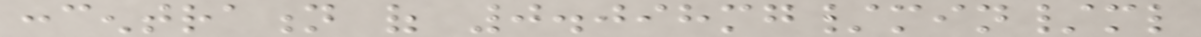concentration of 0.098mg/min/ml
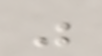was
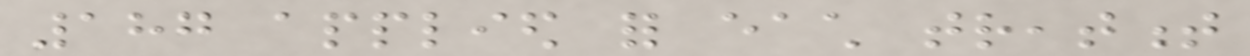187 applied for each treatment
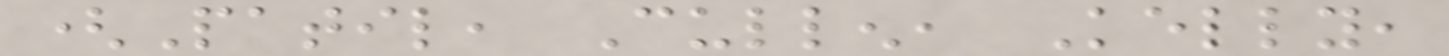(Patil, Cullen, Kelly,
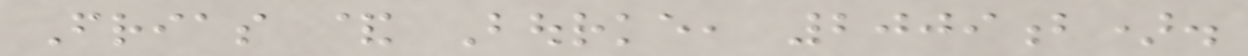Frias & Bourke, 2009b).
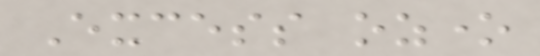Excess ozone
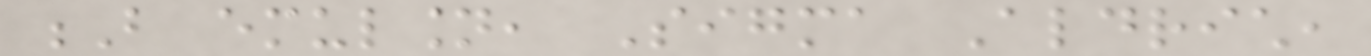B emulsion, Sigma Aldrich,
